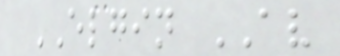ELGIN AV
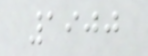1900
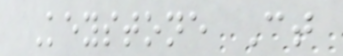Keystone Ct
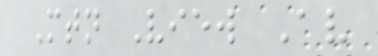Mtn View Av
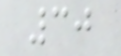30
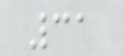31
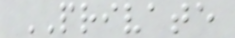PRIVATE
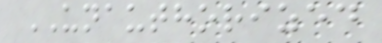UNAUTHORIZED
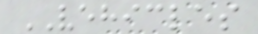VEHICLES
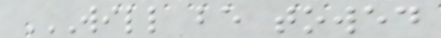WILL BE TOWED
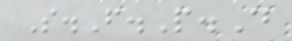S.F.P.D
